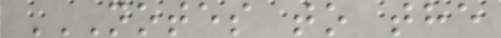NOTES TO THE
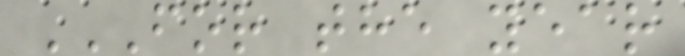FOR THE YEAR
